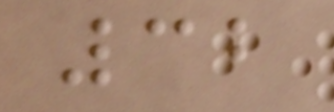32
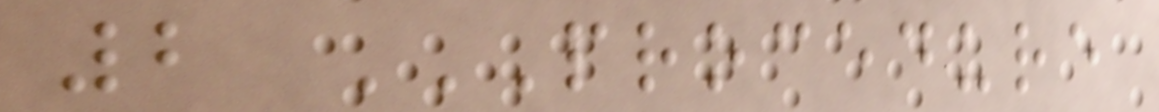2 PROCEDURE
